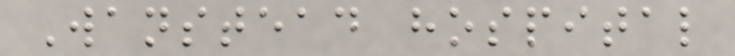Wanstead hospital
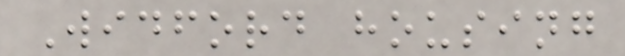Widford housing
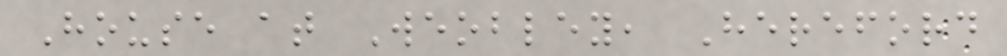House at Weobley, Hereford
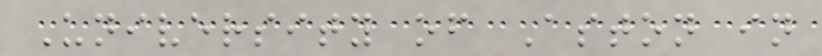University of Aston in
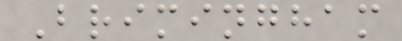Brimingham
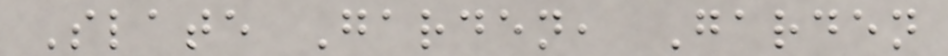Slate Garden, Garden
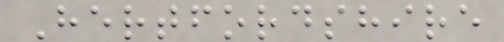Hertfordshire
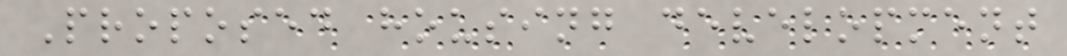Proposed housing development
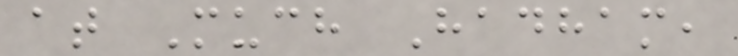at Much Hadham,
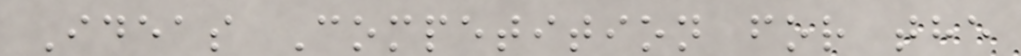Ideas Competition for the
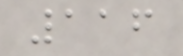116
